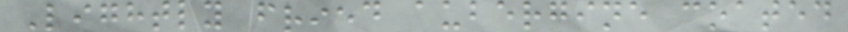Lightly fried aubergine coated
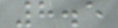8.5
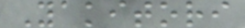Yakitori
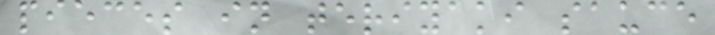pieces in teriyaki sauce
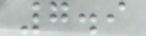7.9
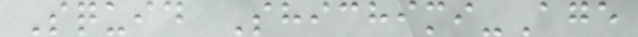Squid Shichimi-Age
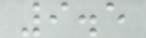9.5
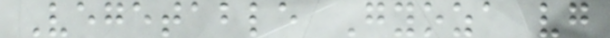Vegetable Gyoza vg
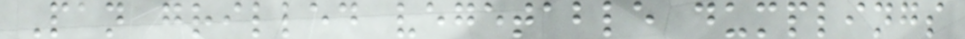Pan grilled vegetable dumplings
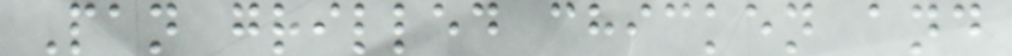Pan grilled chicken and
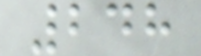248
